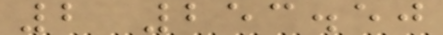2 253.50
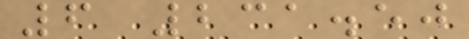6 231.50
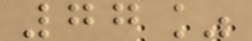77%
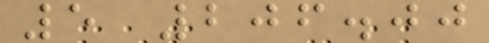5 206.00
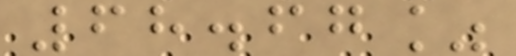68.67%
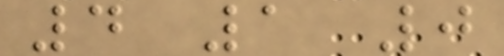4 1 0
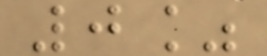0%
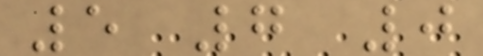5 7 0
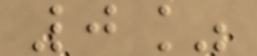0%
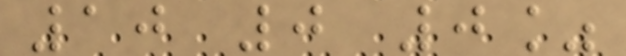10 0 0%
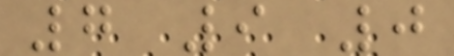7 9 0
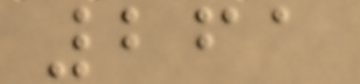261
